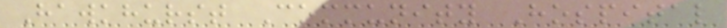Hawkhurst Community Hospital
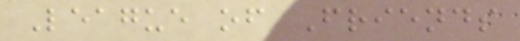League of Friends
